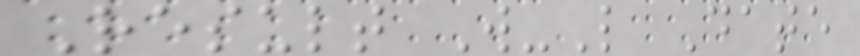Result W-L Date
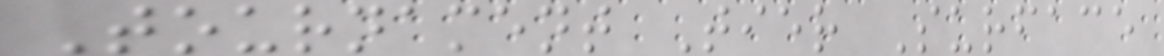Tournament Tier Surface
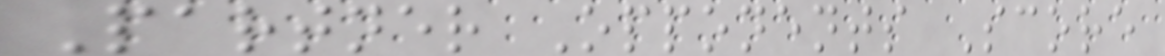Partner Opponents Score
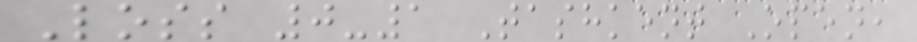Loss 0-1 Tashkent Open,
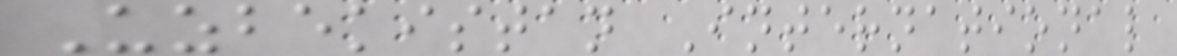Uzbekistan International
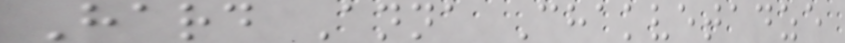Hard Anna Chakvetadze
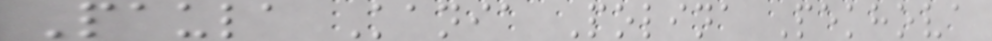Paula Kania Polina Pekhova
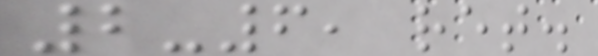2-6, ret.
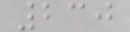230
